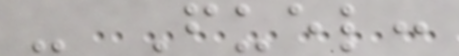- Fuel:
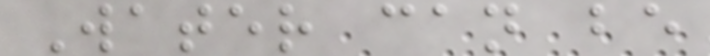Water can be
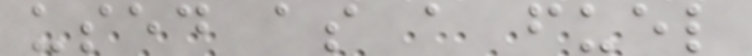used as a fuel
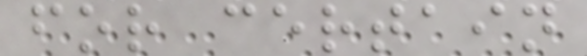for certain
